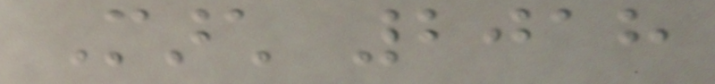March 2018
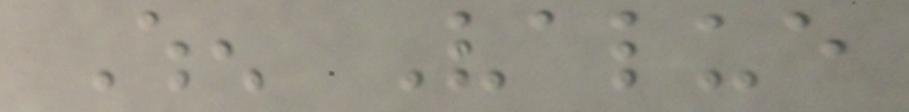When Value
